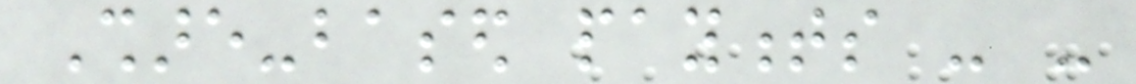Share-based payments - -
